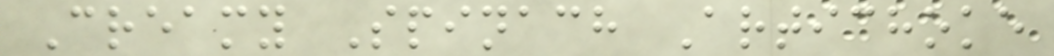Creamy Spinach Artichoke
